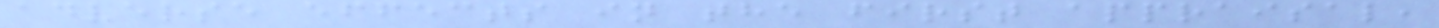adverse effects in the first appraisal,
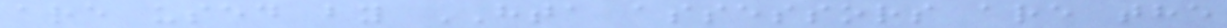are used by HTA assessors are the
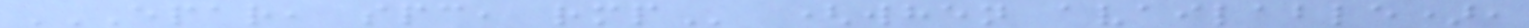EPAR, SPC, RMP (when available),
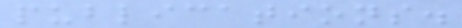publications.
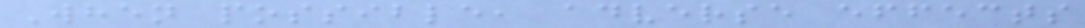When possible, adverse effects
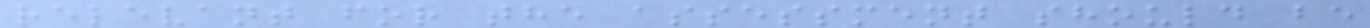relevant for the assessment should be
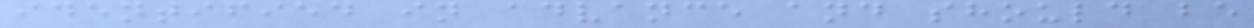identified in advance and should be
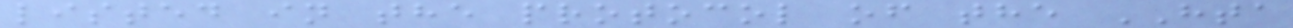listed in the protocol of the HTA
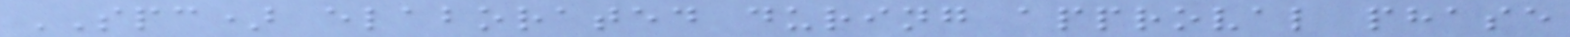SPC) elaborated during approval phase
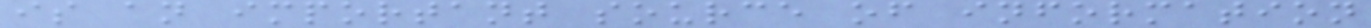is an important source of information
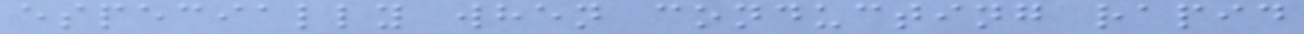especially when conducting rapid
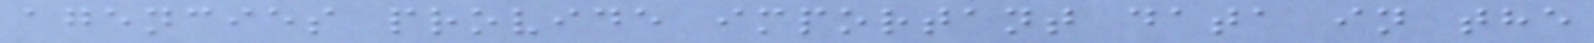agencies provide important data in the
